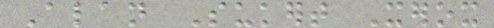Alan Sukert Xerox
